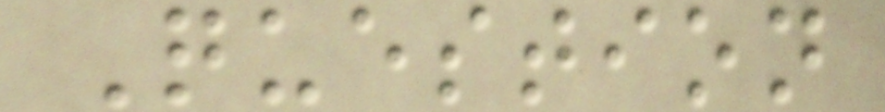Question
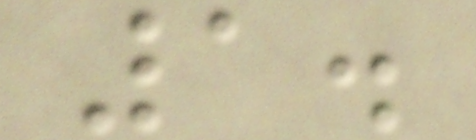1.
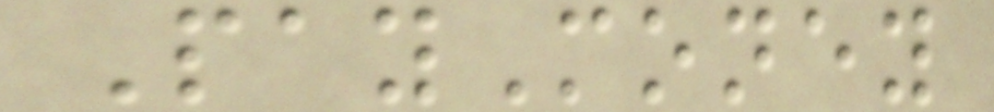PayMoney
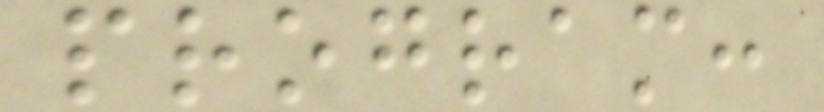program:
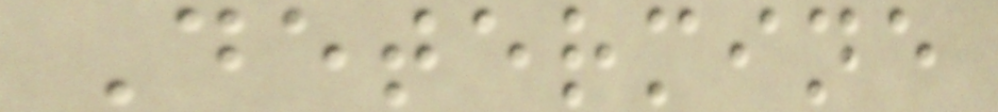Determine
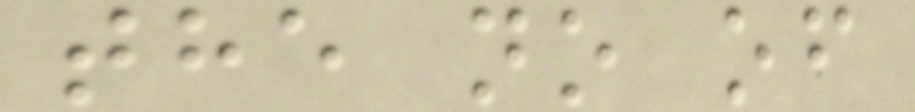the no of
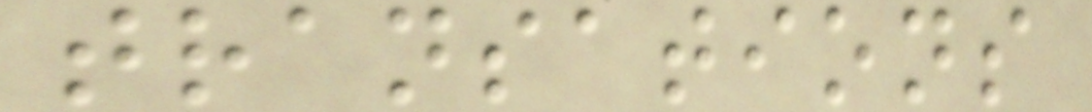transations
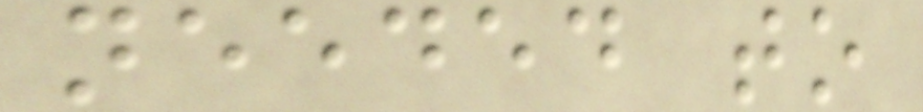needed to
